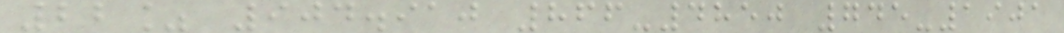22% 904.910 866-4850 745-1901
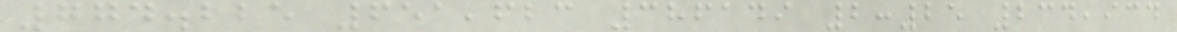774.225 651,623 386149 2:25 234,934
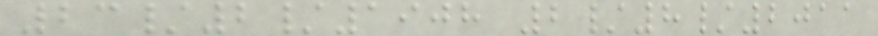23/2/1908 2/8/2011
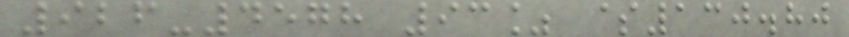926-4578 93% $130.80
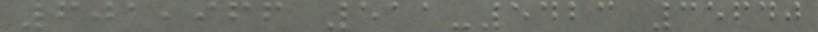601,966 511-5423 35640
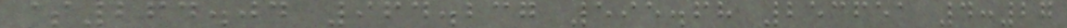$264.04 964.237 595.68 253651 4:27
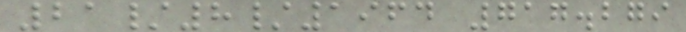21/8/1964 717.279
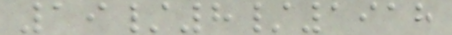19/8/1918
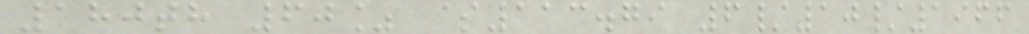180th 60% $113.79 6/10/1966
